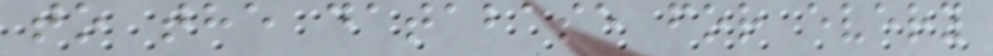to the database for every
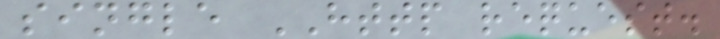single HTTP request.
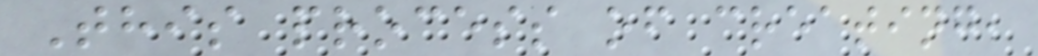This process of creating,
